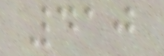410
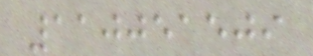110051509
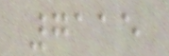7115
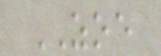ZOE
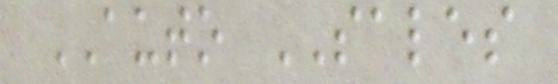AUTO SALES
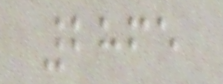2865
